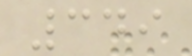349
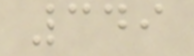349
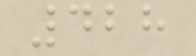428
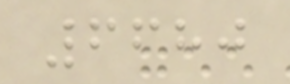6680
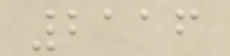2116
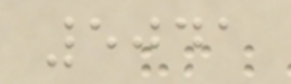5041
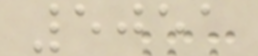5051
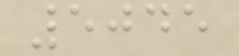5045
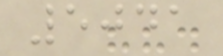5041
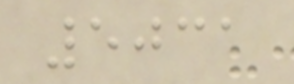5031
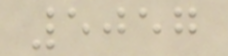5057
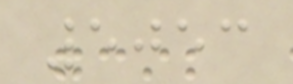5053
